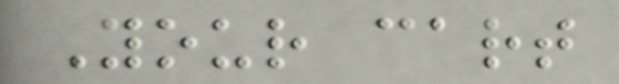Your cart
